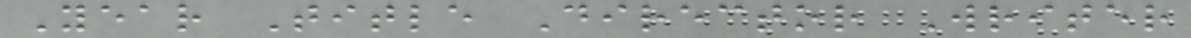Year Title Director Writer
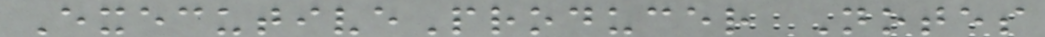ExecutiveProducer Notes
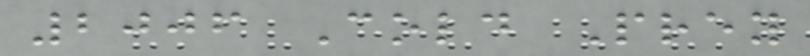2006 Cold Prey
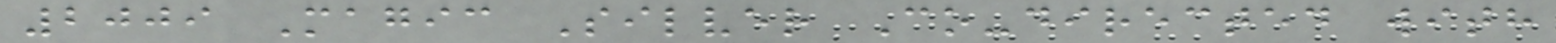2009 Magic Silver Co-directed with
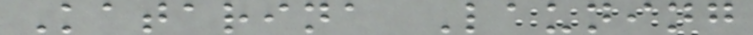Katarina Launing
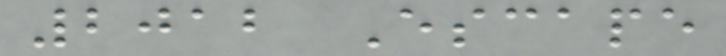2012 Escape
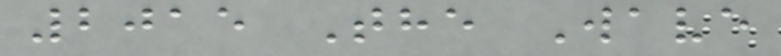2015 The Wave
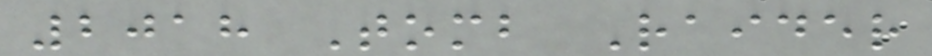2018 Tomb Raider
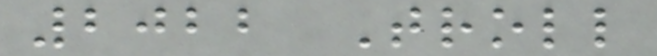2022 Troll
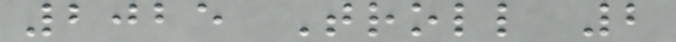2025 Troll 2
